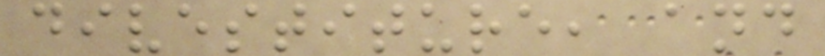divestiture, and
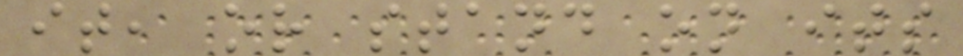it, or stand on its
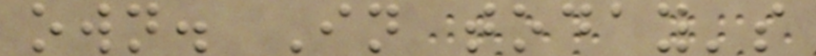own. In today's
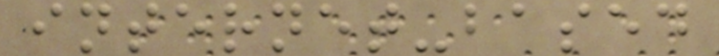internet-based
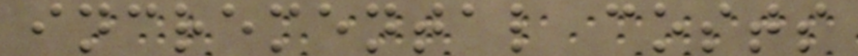incremental costs
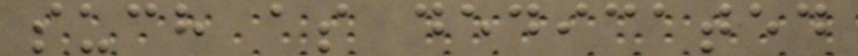such as dedicated
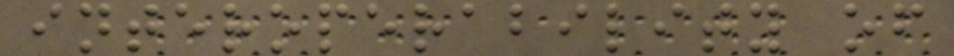interoperability of
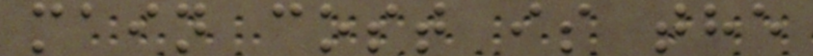main cost is the
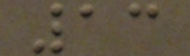13
